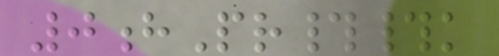0hPr##k
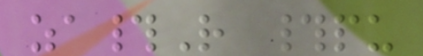za#R #pu
